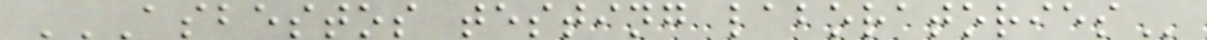ASBESTOS TESTING LABORATORIES
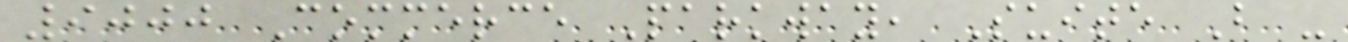9000 Commerce Parkway, Suite B -
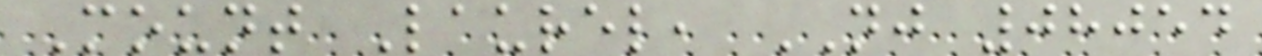Mount Laurel, NJ 08054
